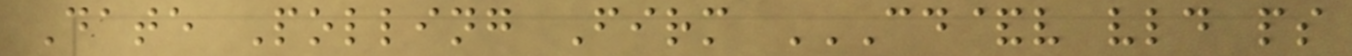Date Polling Firm CD&V VLD PS
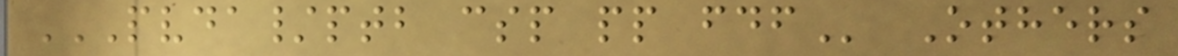PVDA/PTB CSP PP FDF Others
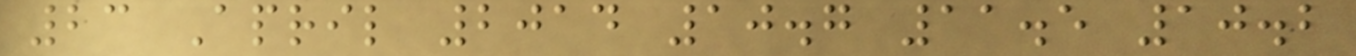23 April 2014 10.7 11.5 10.2
